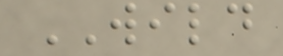WILD
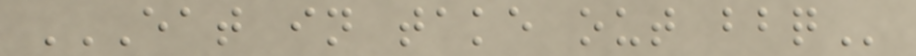EAT IN TAKE OUT BBQ
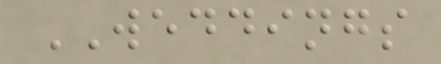WEDDINGS
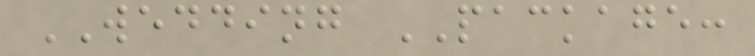WEDDING PACKAGE:
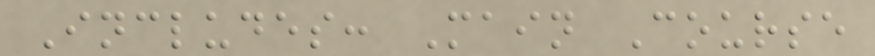Includes: Main Course
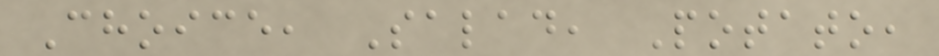Choice, Salad, Potato,
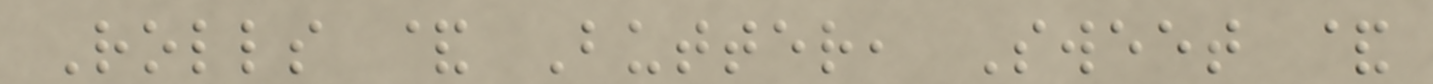Rolls & Butter, Sweet &
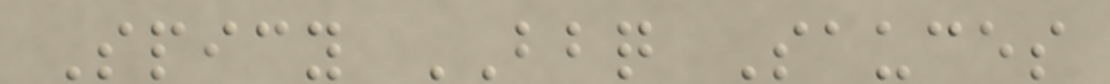Spicy BBQ Sauces
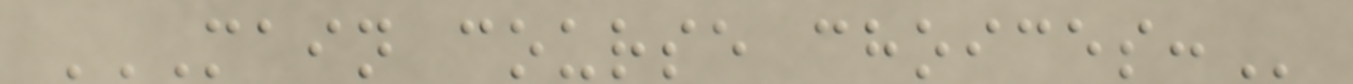MAIN COURSE CHOICES:
